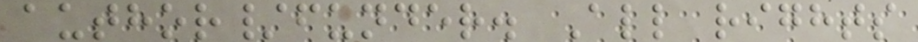author/funder. All rights
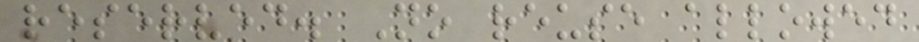reserved. No reuse allowed
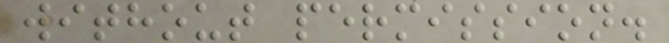without permission.
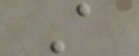A
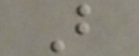B
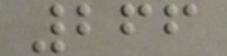266
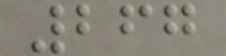267
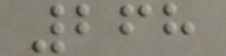268
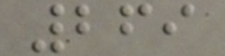269
